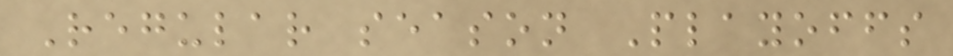Regular season Playoffs
